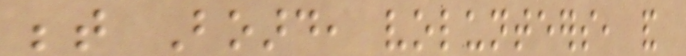between Board, volunteers, and
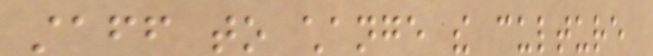staff to change the culture
